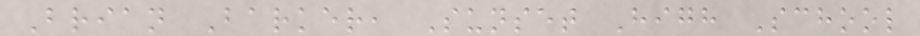Brian Barker, Sunset High School
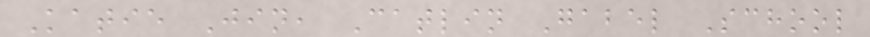Katie Jin, Catlin Gabel School
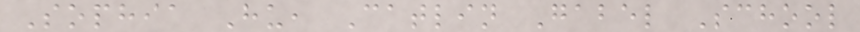Sophia Hu, Catlin Gabel School
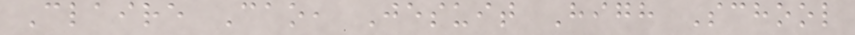Claire Cao, Jesuit High School
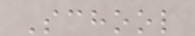School
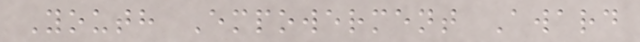Youth Empowerment Award
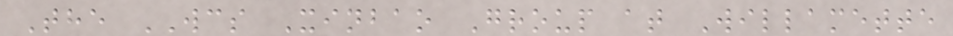The WCS Xinbao Group at Willamette
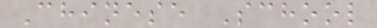Chinese School
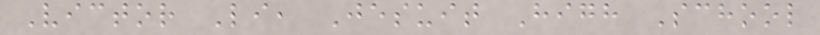Victor Li, Jesuit High School
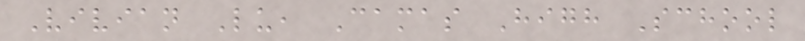Vivian Lu, Camas High School
